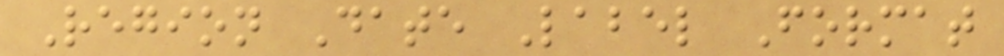Region Date Label Format
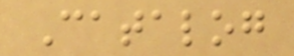Catalog
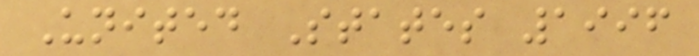United States 1996
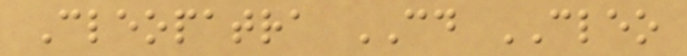Cleopatra CD CLEO
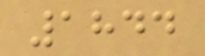1844
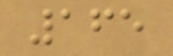165
